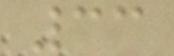33
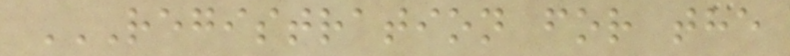REGISTRATION FOR THE
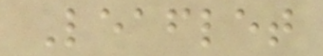Leaflet
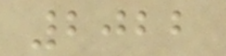2022
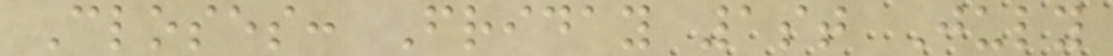Closes: Friday 1st July
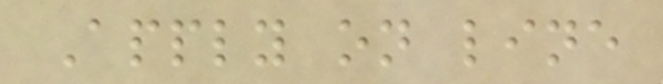Apply on line
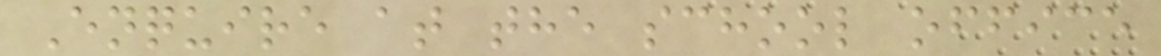Enquire at the school office
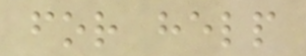for help
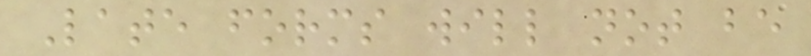Late forms will not be
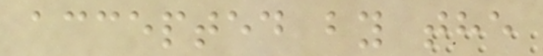accepted by the
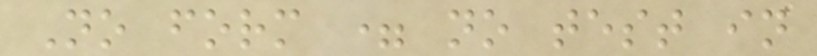No form = no test in
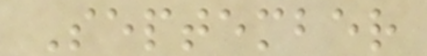September
